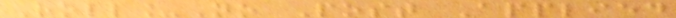Roll_No Post Applied
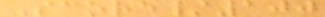Score/100
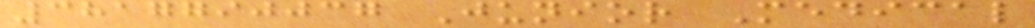3817790037 Junior Medical
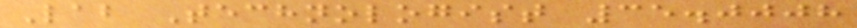Lab Technologist 35.0008
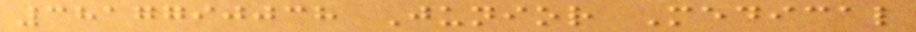3817790038 Junior Medical
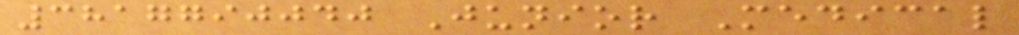3817790040 Junior Medical
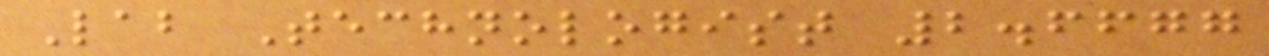Lab Technologist 2.6677
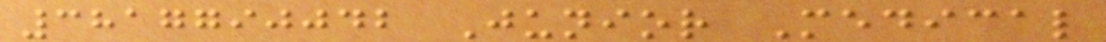3817790042 Junior Medical
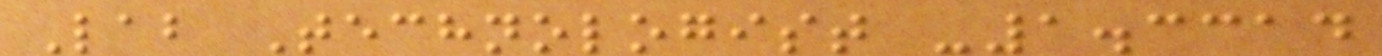Lab Technologist -1.3314
